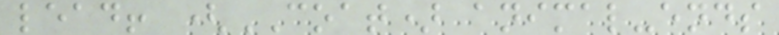lead! (COAT) animal-ends
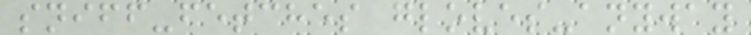sniff-fetches gloves-anyway
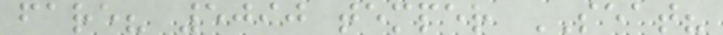fare? 5090 temper SEAT?
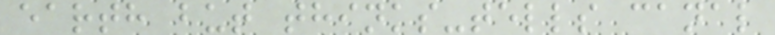earth but thinks-tells canal
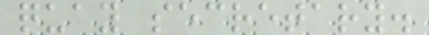quay secretary.
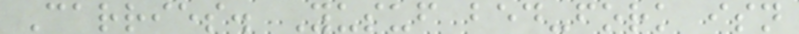Carries. Yusuf bed-fork isn
